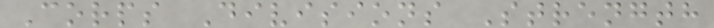Corps Divisions Strength
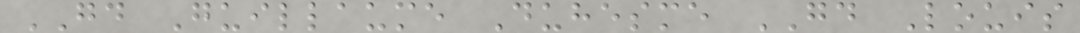GD Guillaume Duhesme GD Louis
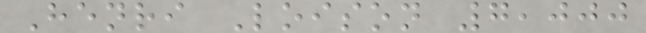Henri Loison 7,000
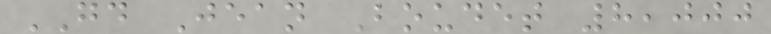GD Jean Boudet 8,000
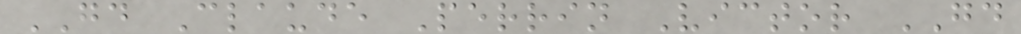GD Claude Perrin Victor GD
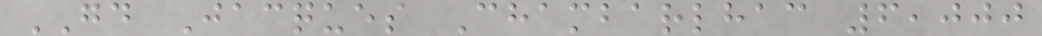GD Jacques Chambarlhac 6,000
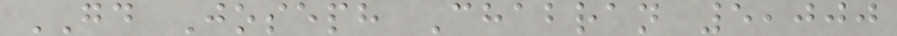GD Joseph Chabran 5,000
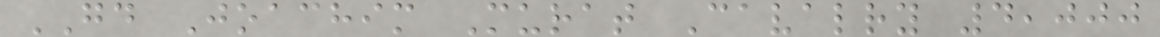GD Joachim Murat Cavalry 4,000
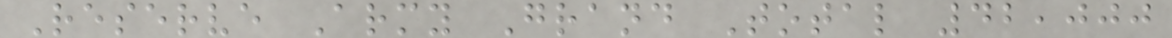Reserve Army Grand Total 42,000
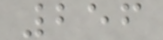256
